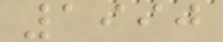1990
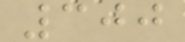300
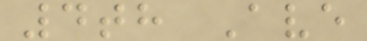4th Ave
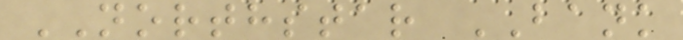NORTHSTAR BANK
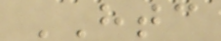HTC
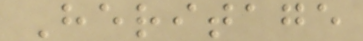Heritage
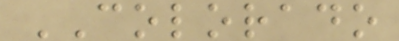COLORADO
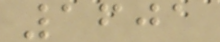1601
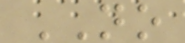NO
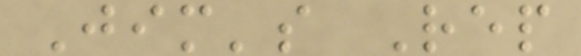Jim's Rep
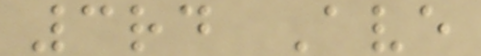3rd Ave
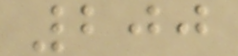200
